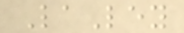LaLey
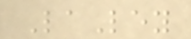LaLey
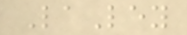LaLey
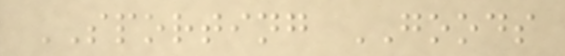SPORTING GOODS
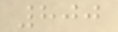800
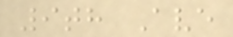9th Ave
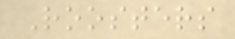Roosters
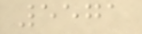5571
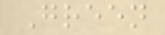Green
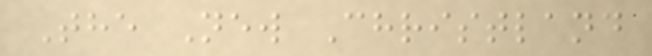The New Christland
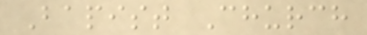Bapist Church
